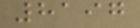8197
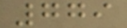779
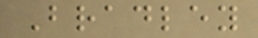Bradley
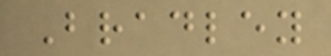Bradley
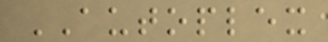AUTOPLEX
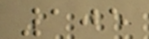105
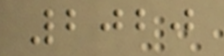2020
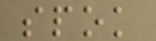spok
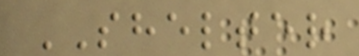SHELTER
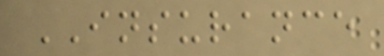INSURANCE
